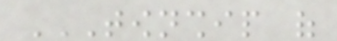TOWNSHIP OF
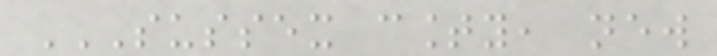SUSSEX COUNTY, NEW
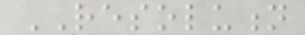RESOLUTION
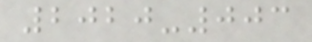2020-003
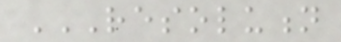RESOLUTION
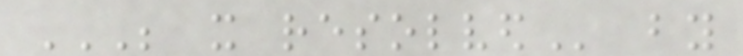BE IT RESOLVED by
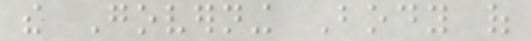the Governing Body of
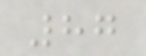87
